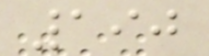190
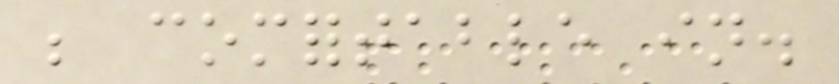be comfortable in.
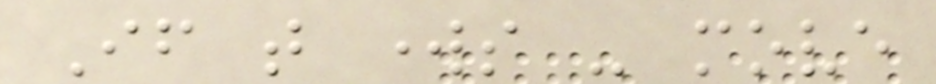If that works - move
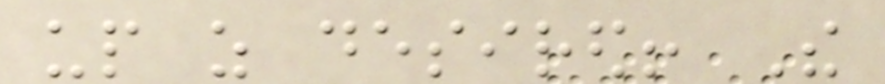up as desired! The
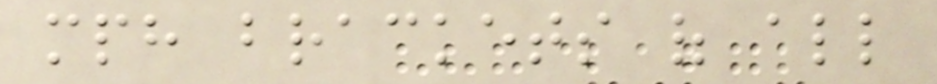mph brackets of all
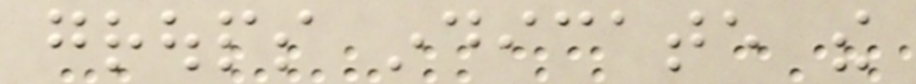groups indicate the
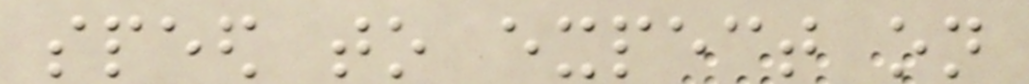speed to expect on
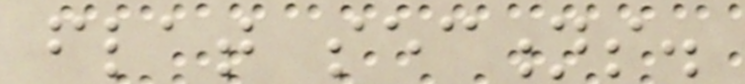flat sections.
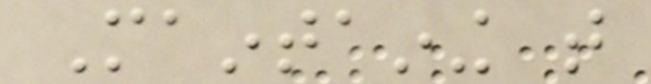Maintaining that
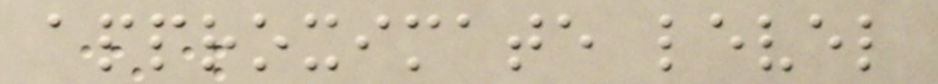approximate level
